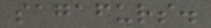sagafurs.
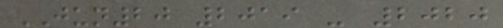JUN20 2019 - 2020
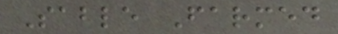Sable Farmed
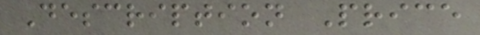Description Price
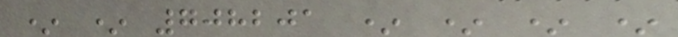* * 708201 * * * *
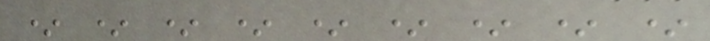* * * * * * * * *
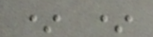* *
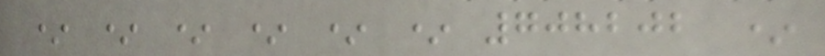* * * * * * 708202 *
